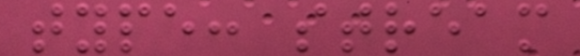type: stream
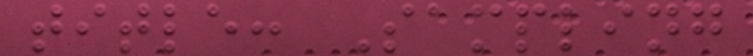title: Sampling
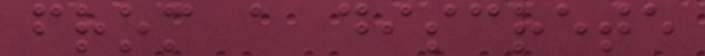from a discrete
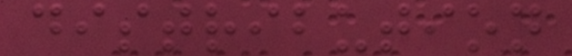distribution
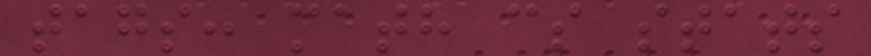tags: math cs stats
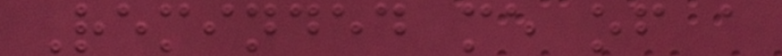Reminded me of a
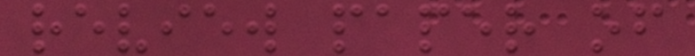review paper of
